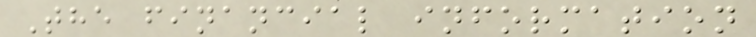The financial information
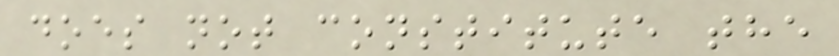does not constitute the
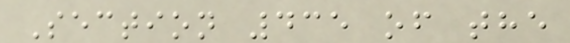Section 435 of the
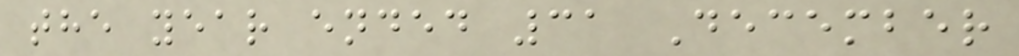the year ended 31 December
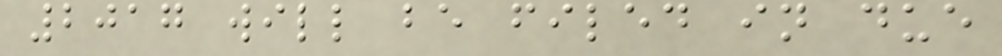2017 will be filed in due
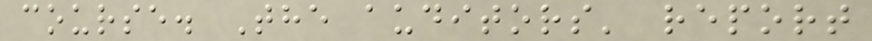course. The auditors' report
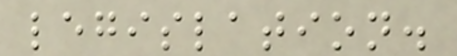legislation.
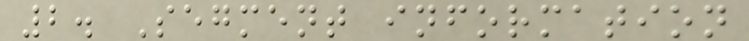2. Segment information
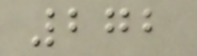272
